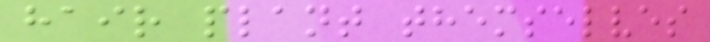hair plant themselves
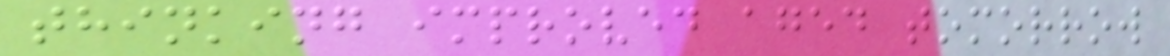thinking improved aged tomorrow
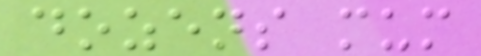dozens mum
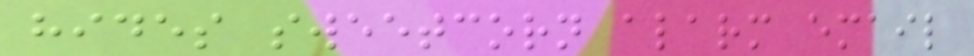hides sweetcorn alarm email
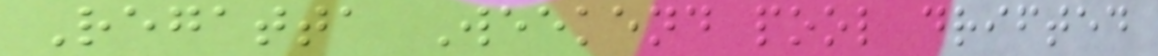Regatta Weekend pool drifted
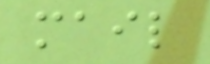mail
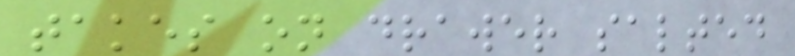takes on drawer salted
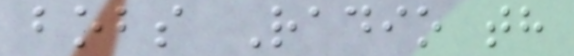bobs Radio th
